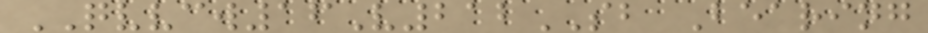QVVCW16V212SB Bearing
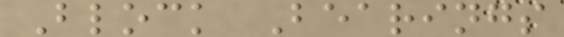Block Bearings
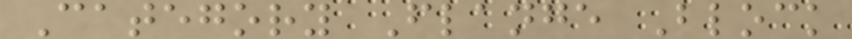Category Flange Block
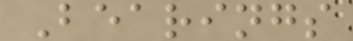Bearings
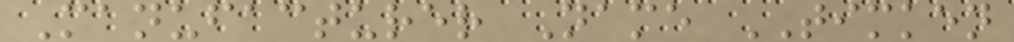Manufacturer Name TIMKEN
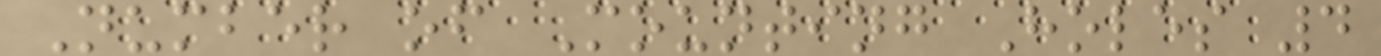Number of Mounting Holes 4
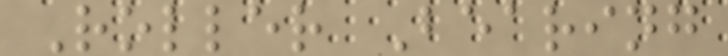Roller Bearing
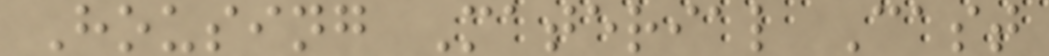Housing Material Cast
